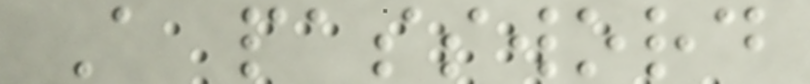A password
